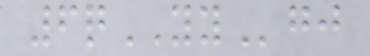6qYYgj
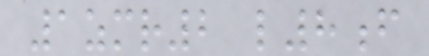1zmr2 l8f
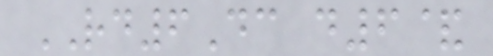RD6Dc d6&
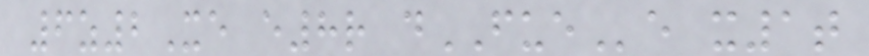6z2Xe e8r dFUEe x1t
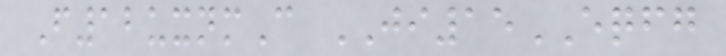F12uxnmC JI15EQFG
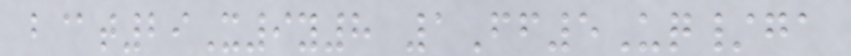b@t29X9y8 1Ff5Uq/ga
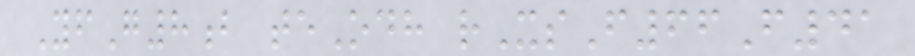YfG8b teOdh rXsF66F41
